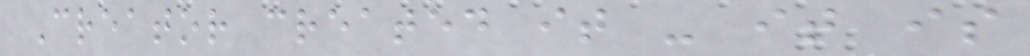Creator created it - it is
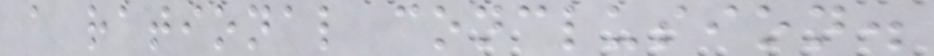a rational conclusion.
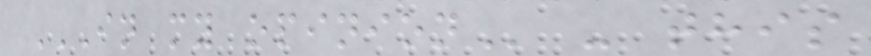IN MY OPINION - this
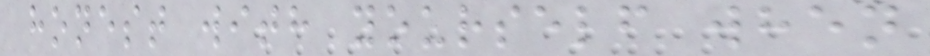honest with yourself when
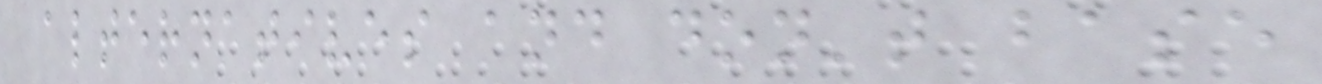alternatives and don't base
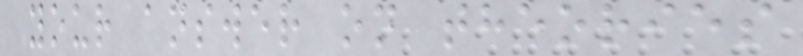your answer on theories
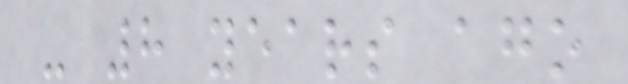- 8 years ago
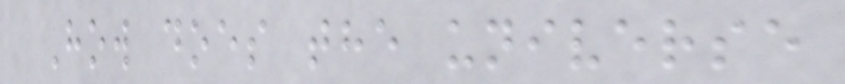How does the universe
